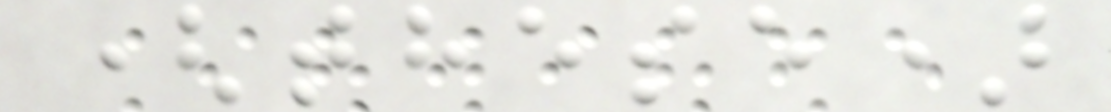(these)
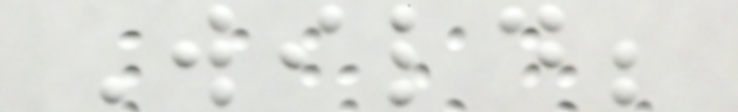Wild;
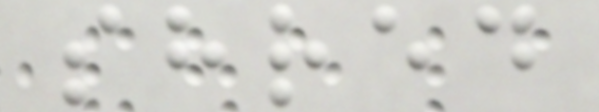shred
